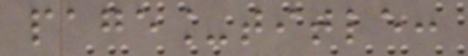page_title:
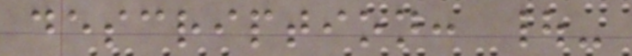description: |-
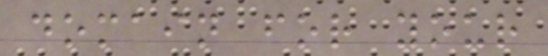domain for your
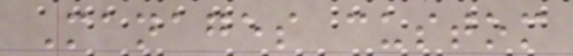Manages custom
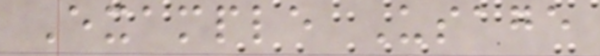Example Usage
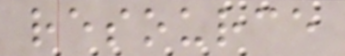resource
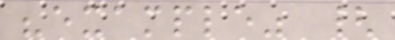"example" {
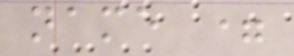name =
